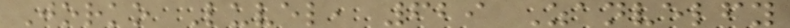Jorko Luvel, 629 Zanvelfy
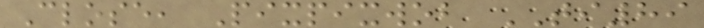Close, Pixpixwob TI89
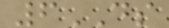6DS
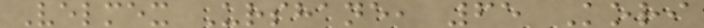Velmex Urshane, 65 Kori
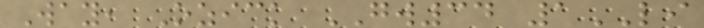Way, Ozick GW34 1LI
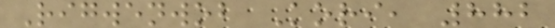Rigwenwob Kori, 882
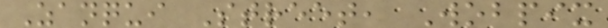Zanqui Street, Wobpix
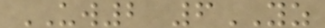UW2 6YZ
